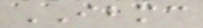IBMC
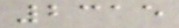2315
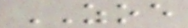ZOE
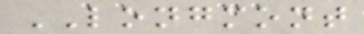LONGMONT
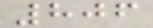806
